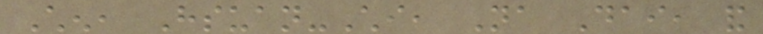Chen, Hsuan-Chi, Na Dai, and
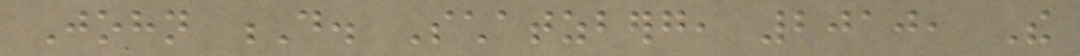John D. Schatzberg, 2010, The
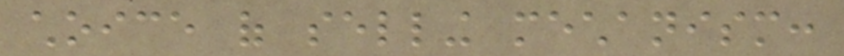choice of selling mechanism:
